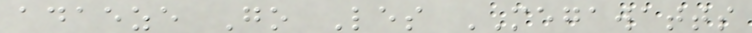adaeze Go Les MEGAWATTS
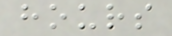hours
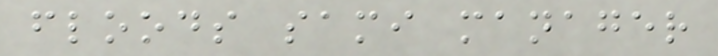floods sami manager
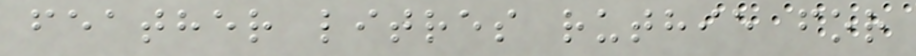feather litres ruthie for
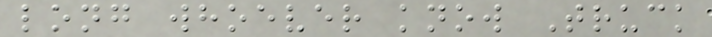long whoever know Truck
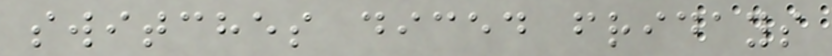switches diced fridays
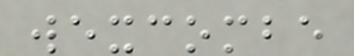wexcombe
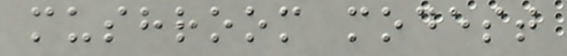mushroom modest
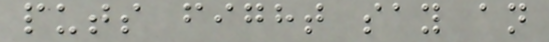puts fight say an
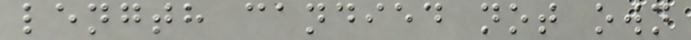length candied not own
